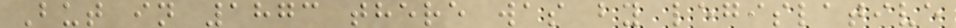But in 1873 there was by legislative
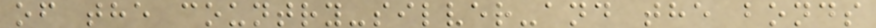of the country-silver-and the bonds
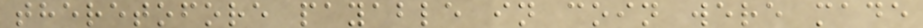theretofore payable in coin were made
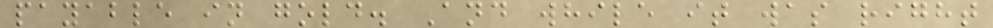payable in gold. And while it was right
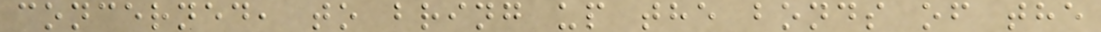concerned, to bring up the bonds of the
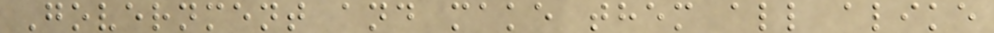Government and make them all alike
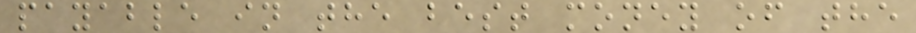payable in the best money of the
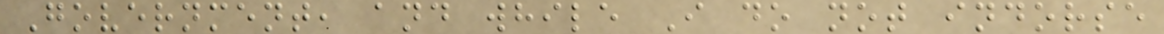Government, and while I do not indorse
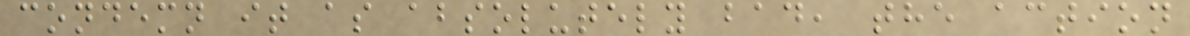condemn it as absolutely bad, the action
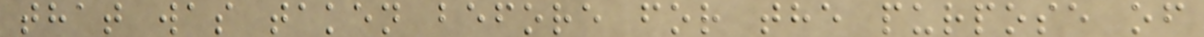that was taken before for the purpose of
